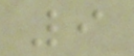9
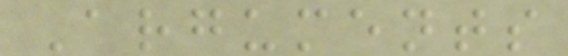Arguments
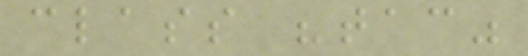class "tac"
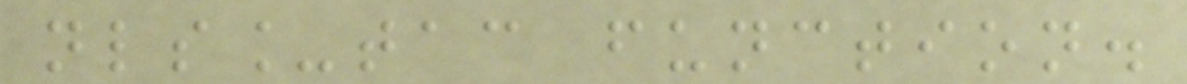nls_tac function.
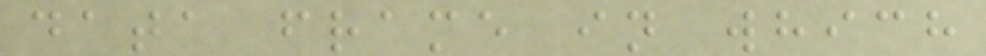data frame in which
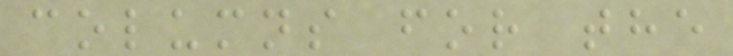columns for the
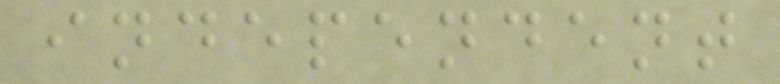independent
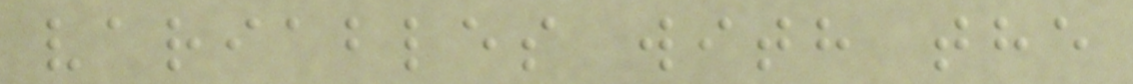variables with the
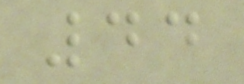44
